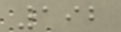192
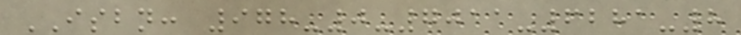ISBN: 978-0-7011-6281-8
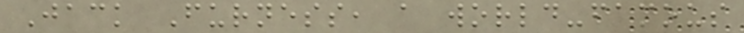Jack Furness, a world-famous
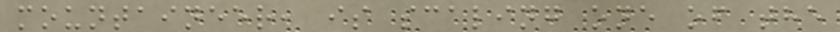mountaineer, is scaling one of the
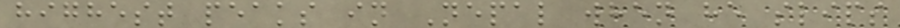highest peaks in Nepal when he slips
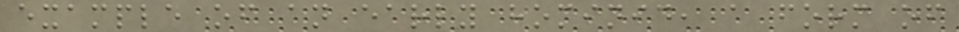example of an early hominid, a form of
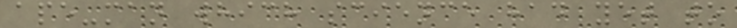ape-man which science had yet to
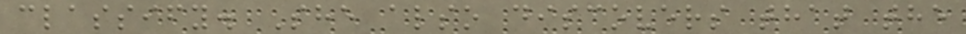classify. She also discovers that the
